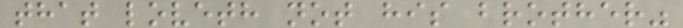that loveth not his brother"
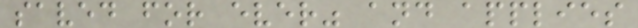saved for ever" and applies
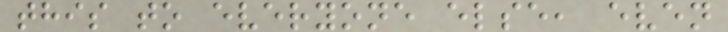this to everyone else, even
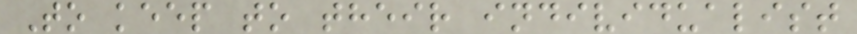To keep to their individualist
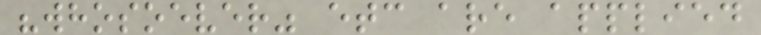"whosoever" etc are applied
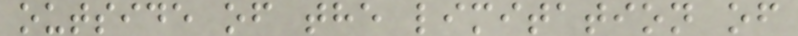outside of the limitation of
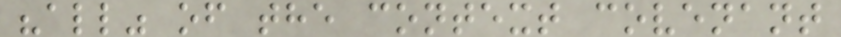"all" of the context covenant
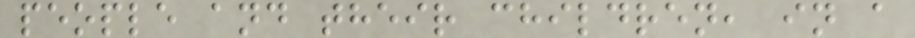people and their children, in a
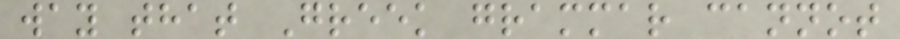way that Greek grammar cannot
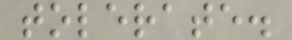tolerate.
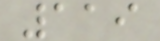119
